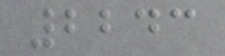2243
